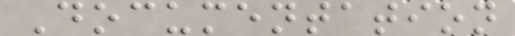Documentation
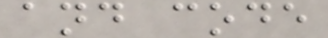and code
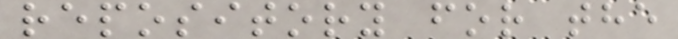repository for the
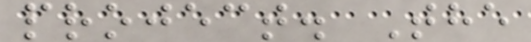project. The
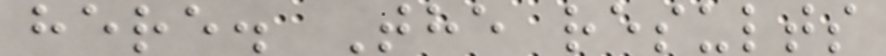here. The results
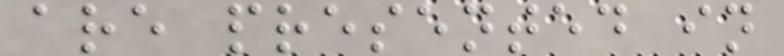are presented in
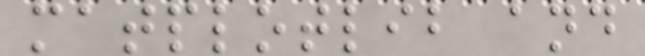matplotlib and
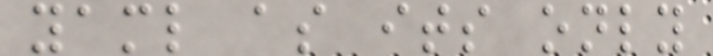yaml as its only
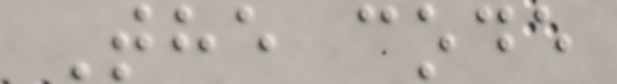The code
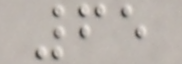65
